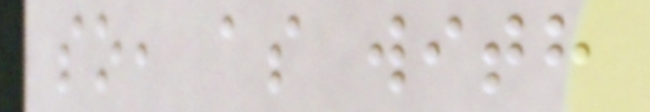so, as with
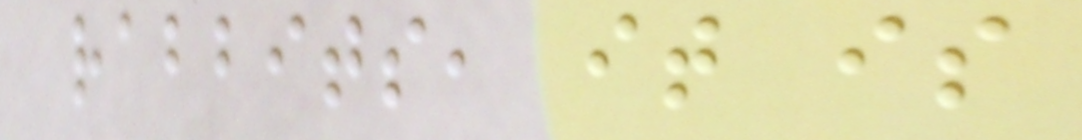rabbits, it is
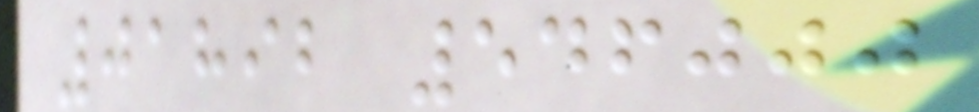01892 546000
